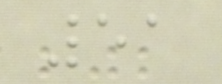51
